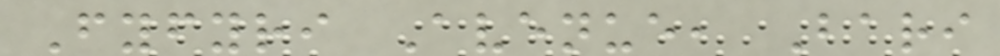Fyfyri Avenue, Bari
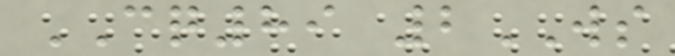CQ89 2WS
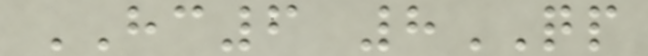HC6 8QP
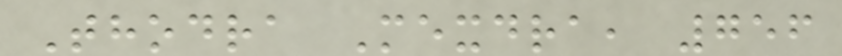Thodra Mexdra, 756
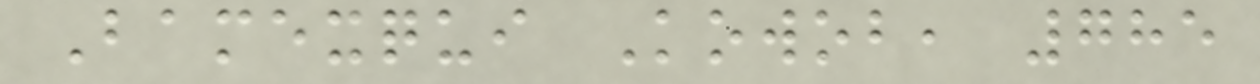Bamexqui Kowob, 785
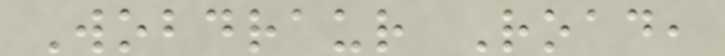Wobdraur Road,
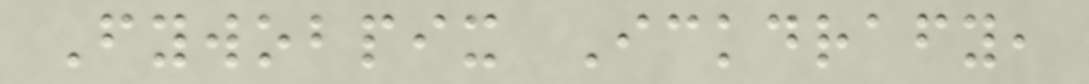Fywobpix Ickdrafy,
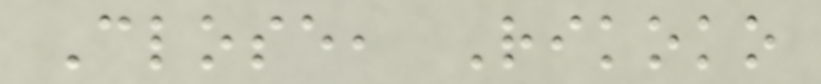Close, Rikoko
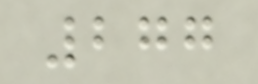277
